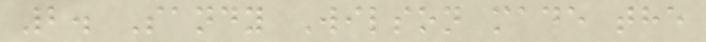2. Sandy Wilson made the
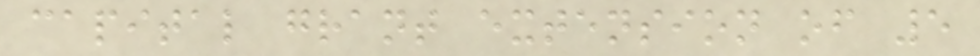capital grant extension of 5
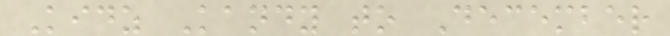Kidz Kandy to December
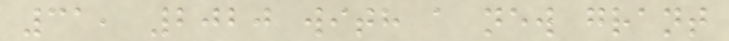31, 2020 with a new grant
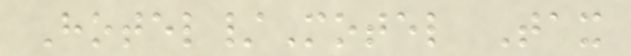Hotel/Motel Tax
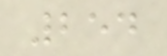254
